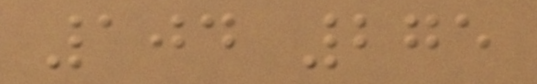104 275
